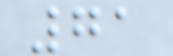71
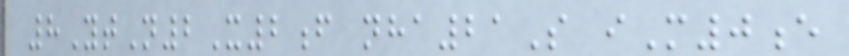8YtN2X2f nha21S iM0e
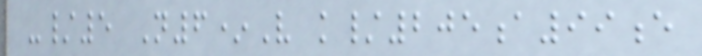-/5 N6*V k/205a99e
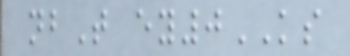nbT ey0KS
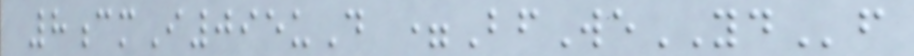8cmI095uD =BfWeYDf
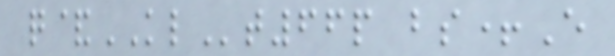q&KLt66p bs+E
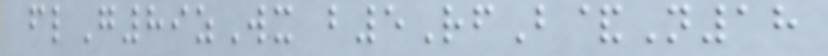flG89zWx b5RfB&N18
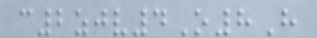c2zjv4O8H
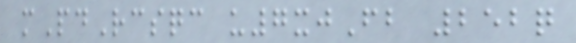mPdRcsqc u7xjFb 252q
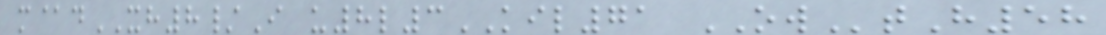m@dXH8/I u8l3KIL71 OWtH58
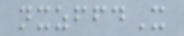nxzffdX
